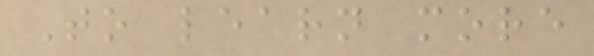To learn more
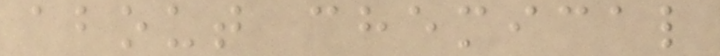about chemical
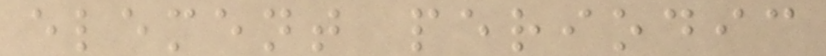element periodic
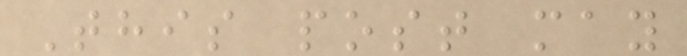This post may
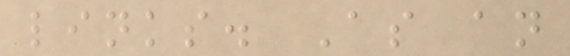links. As an
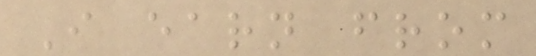I earn from
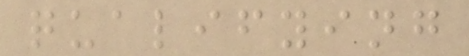qualifying
